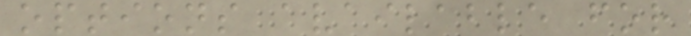options available for
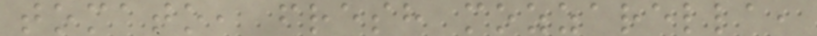tomato, fresh mozzarella,
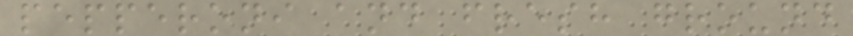pepperoni and fresh ground
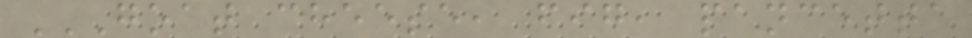GOAT CHEESE, FIG, PANCETTA
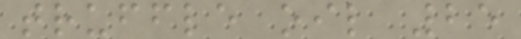truffle oil 25
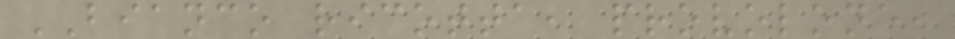BIANCO ricotta, provolone,
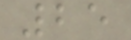25
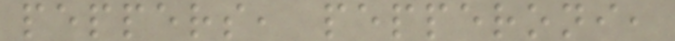peppers, pepperoni,
